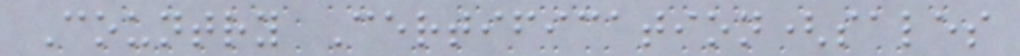Country Certification(sales
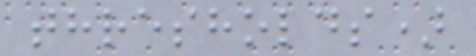thresholds)
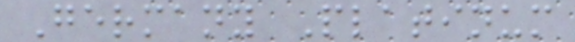Germany Platinum
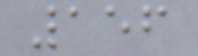156
